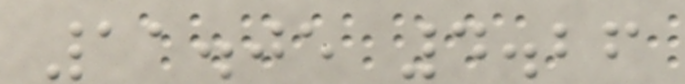11.05 4.26
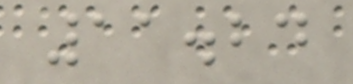11.24
